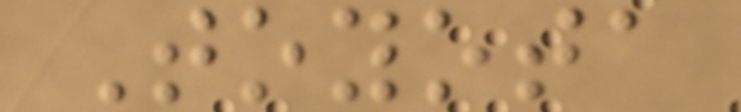Toyota
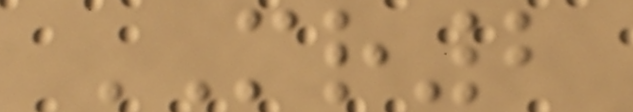MR2
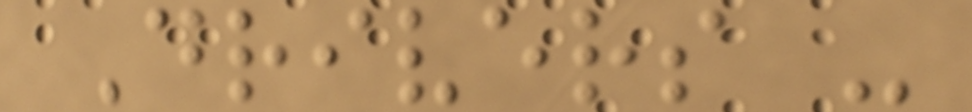Drivers -
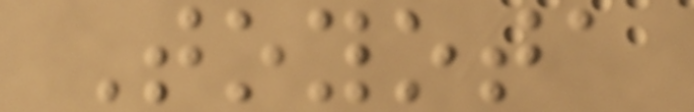Toyota
